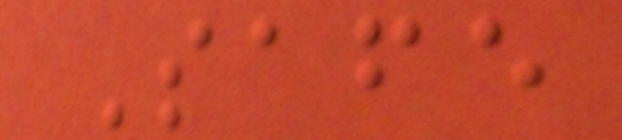Safe
